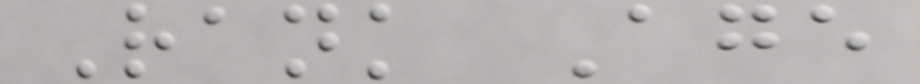Rank Age
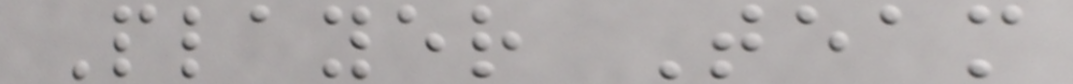Player Team
